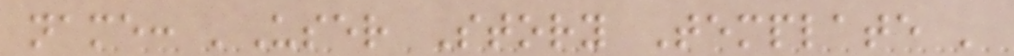name: 'User Story Template '
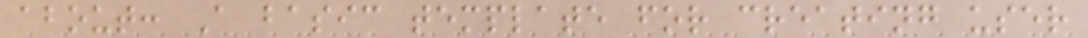about: A basic template for creating user
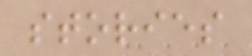stories
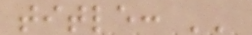title: ''
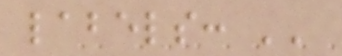labels: ''
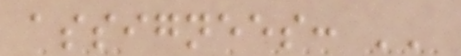assignees: ''
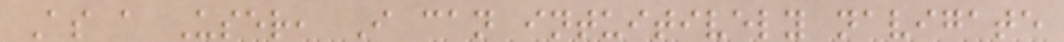As a User, I can intuitively navigate
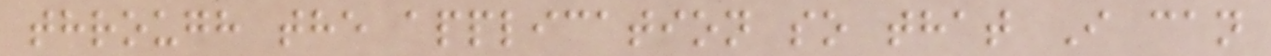through the application so that I can
